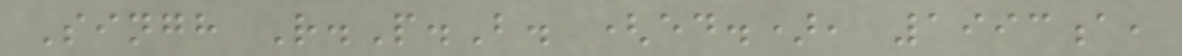Singh R.P.B. (ed.), 1993a,
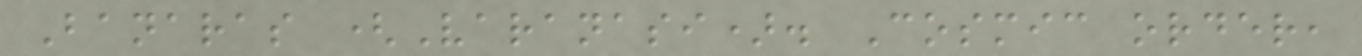Banaras (Varanasi). Cosmic order,
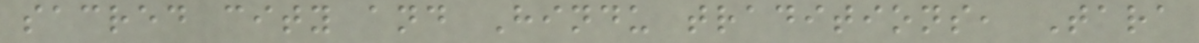sacred city and Hindu traditions, Tara
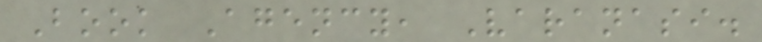Book Agency, Varanasi.
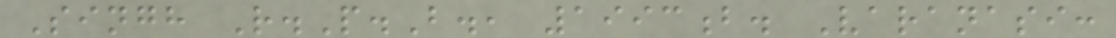Singh R.P.B., 1993b. Varanasi:
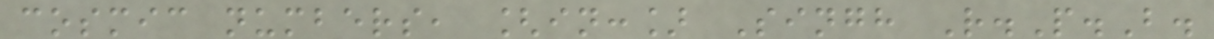cosmic numbers, [in:] Singh R.P.B.
